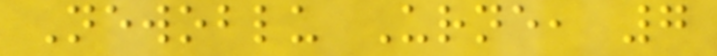Newoblu Urne, 7
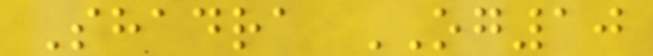Shadra OG10
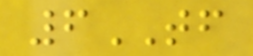6TF
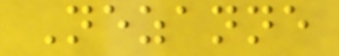Nezanne
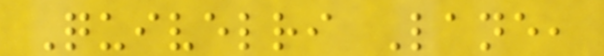Quivelri Lane,
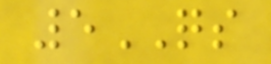5QS
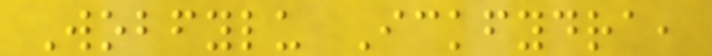Wobfylu Ickfydra,
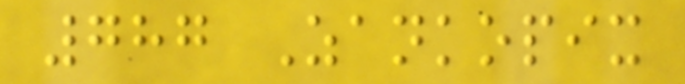787 Zankopix
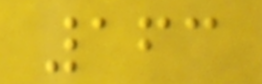163
